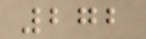272
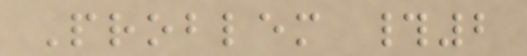Problem #2
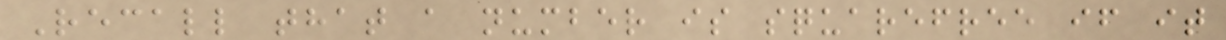Recall that a number is squarefree if it
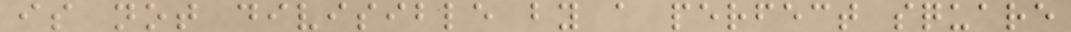is not divisible by a perfect square
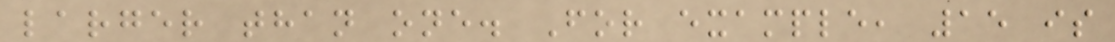larger than one. For example, 15 is
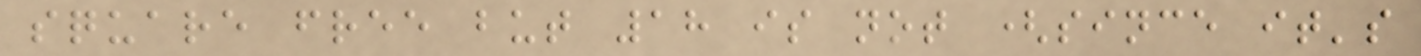square free but 18 is not (since it's
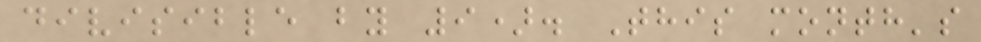divisible by 9). This month's
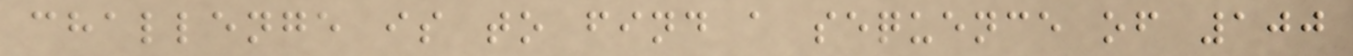challenge is to find a sequence of 100
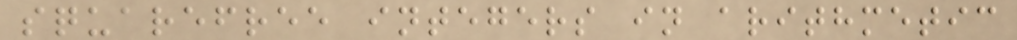squarefree integers in arithmetic
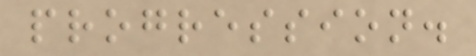progression.
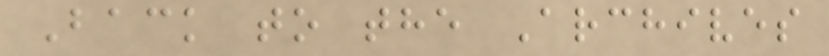Back to the Archives
